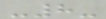-8-
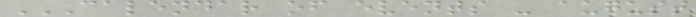CALENDAR OF EVENTS - AUGUST
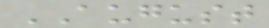AUGUST
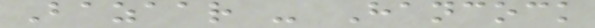Bazaar - Hancock
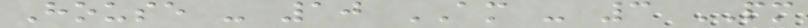House - 10 AM - 3 PM
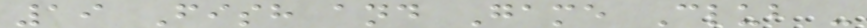19 Fish and Game Club -
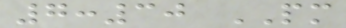7:30 PM
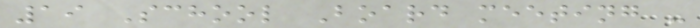19 School Board meeting -
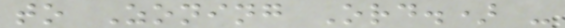to Zoning Ord.) -
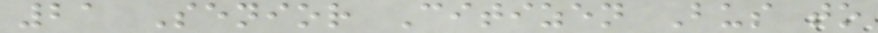21 Senior Citizen Bus to
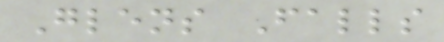Glens Falls
